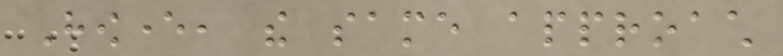However, the same approach
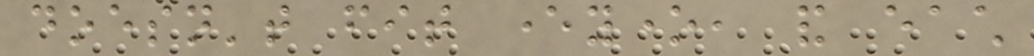doesn't fit everyone, and each
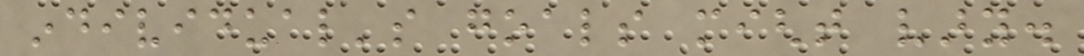individual's goals might vary.
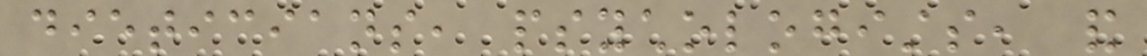dieticians, psychologists, and
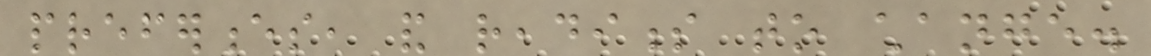preferences, and readiness to change.
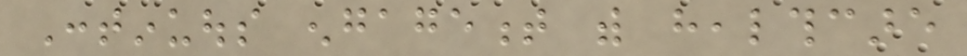Continuous engagement with healthcare
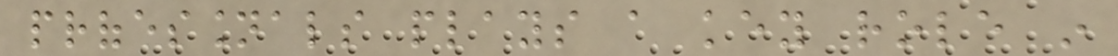professionals plays a key role in
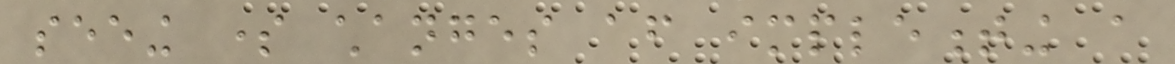seeing some changes after implementing a
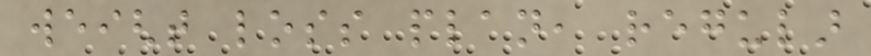weight loss plan, regular
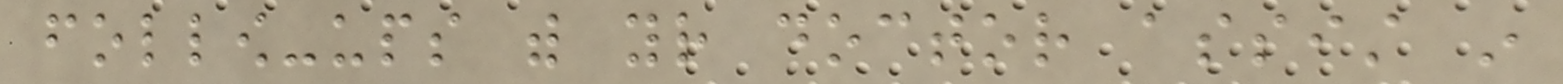follow-ups with your doctor assist in
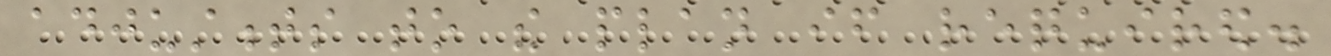adjustments to the plan if required.
